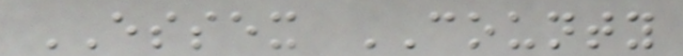ESSEX COUNTY
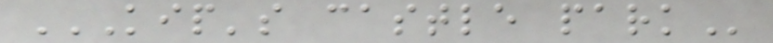KIP'S CASTLE PARK
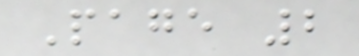Page 2
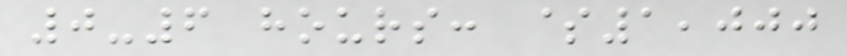0-6 hours: $1,000
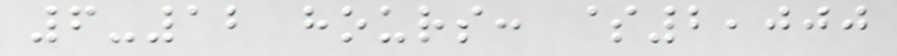6-12 hours: $2,000
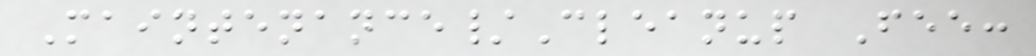Maintenance/Cleanup Fee:
